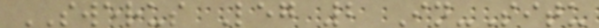SWERUS Leg 2 In-Situ
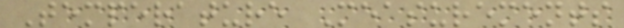Temperature Measurements
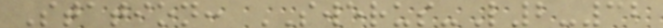Station: SWERUS-L2-32
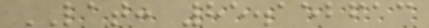LAT: 85.152613
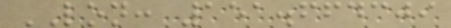LON: 151.664309
